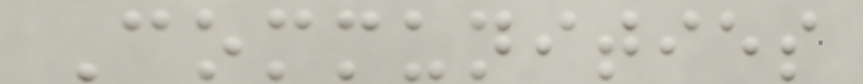Communities
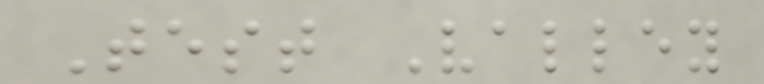Test Valley
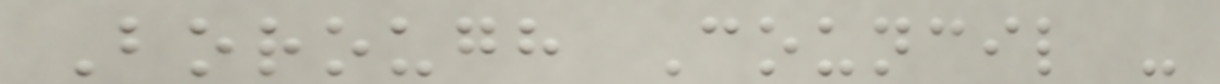Borough Council -
